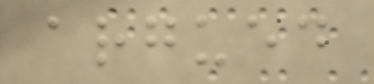argued
